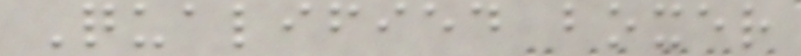Qualified boxer
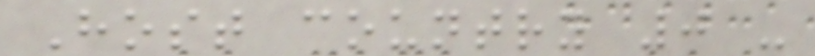Host country 0 -
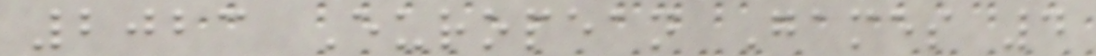2023 European Games 4
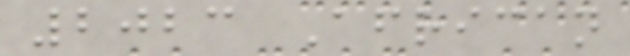2023 African
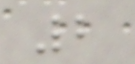2
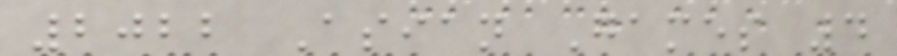2022 Asian Games 4
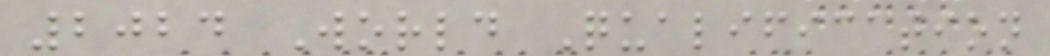2024 World Qualification
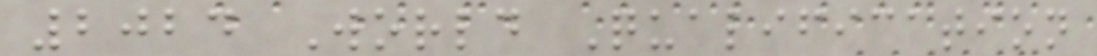2024 World Qualification
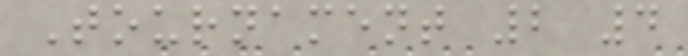Tournament 2 4
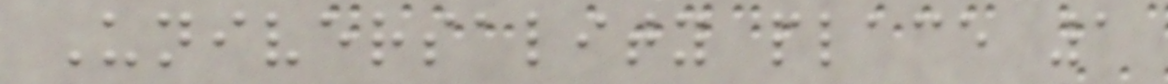Universality place 1
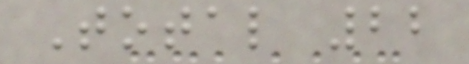Total 22
